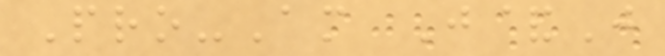Pro-Am J&J
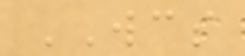WCS
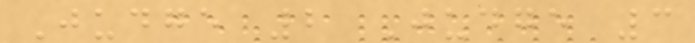Judge 2 Judge 3
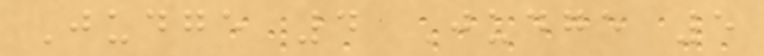Judge 4 Judge 5
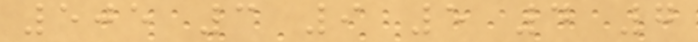505 3 9 5 4 7
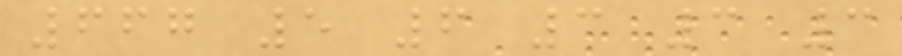667 5 6 3 3 3
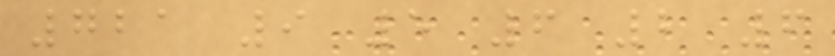721 9 5 6 2 6
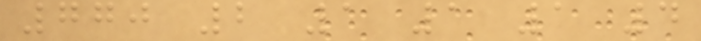770 2 1 1 1 4
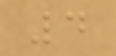4
